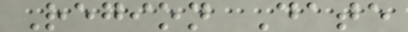Region Date
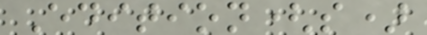Edition(s)
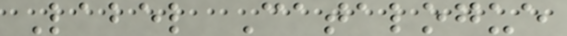Label Catalogue
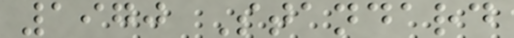1970 Standard
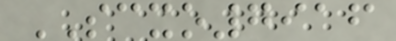SCXO7916
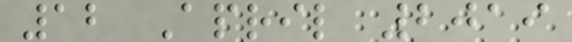12 April 2019
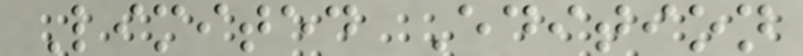Limited Edition
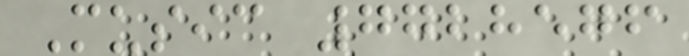Music 7728576
